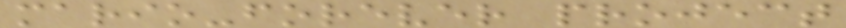mario-forever project
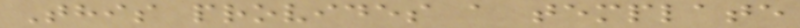This provides a template
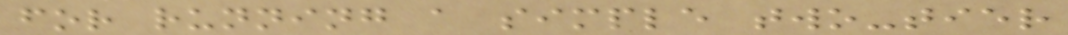for running a simple two-tier
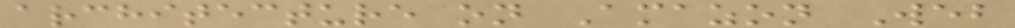architecture on Amazon Web
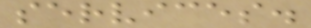services.
